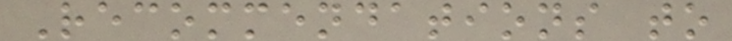Recommendations to
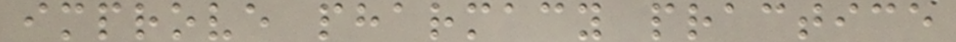improve pharmacy practice
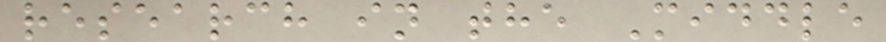research in the Middle
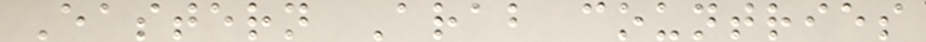Eastern Arab countries
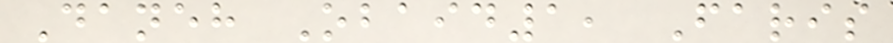Daneh Obaid1, Faris
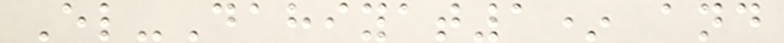El-Dahiyat1* and
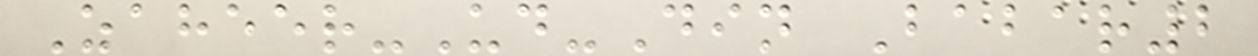Zaheer-Ud-Din Babar2
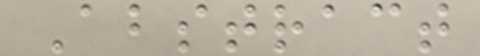Abstract
